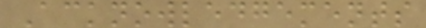Acknowledgements
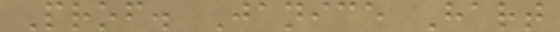Prof. Janice Hart
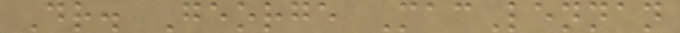Dr. George MacLennan
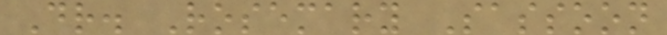Dr. Rosemary Sassoon
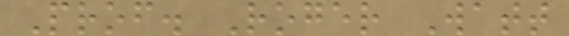Prof. Roger Watt
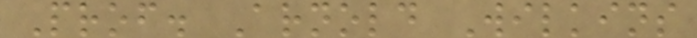Prof. Arnold Wilkins
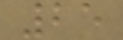25
